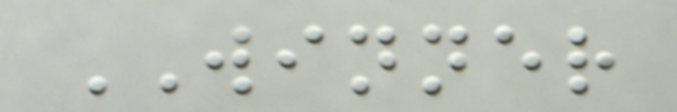WINNER
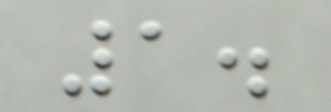1.
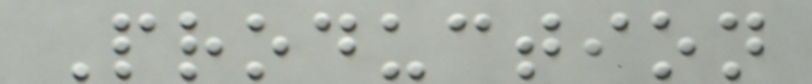Production
